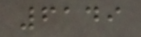6149
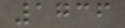1736
